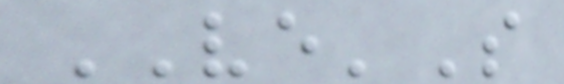VE'S
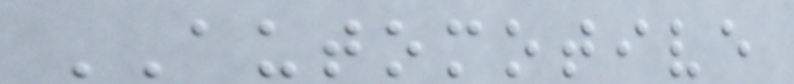AUTOMOTIVE
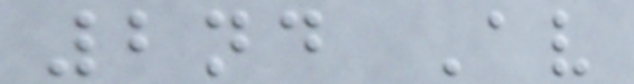2nd Av
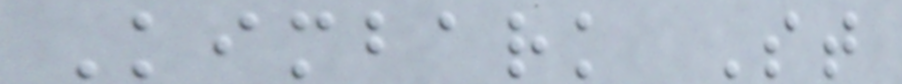Kimbark St
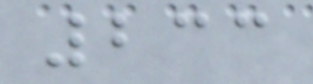233
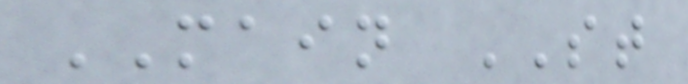MAIN ST
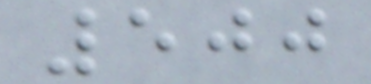500
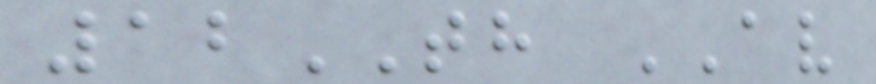12TH AV
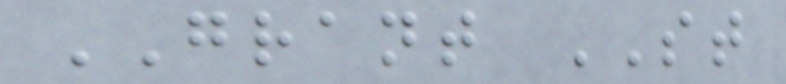GRANT ST
